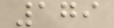179
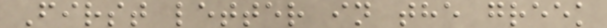First letter in the greek
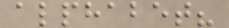alphabet?
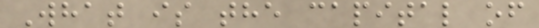What is the capital of
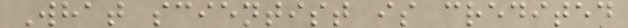What scientist is credited
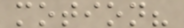motion?
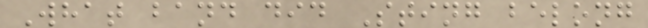What band did Sting belong
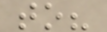to?
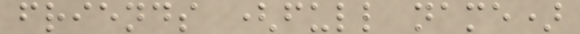friends (full name)
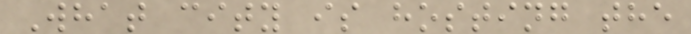What city is hosting the
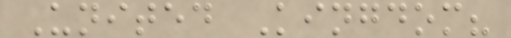United Kingdom?
